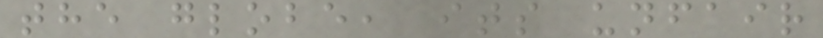the globe, its unfair
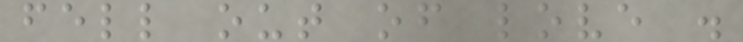fell out of love .
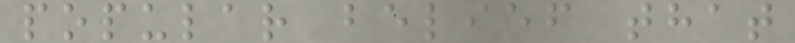popular belief that
